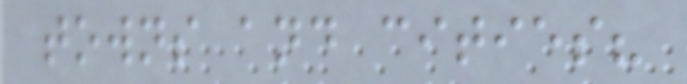towns and cities?
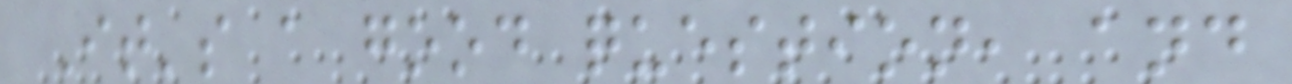It's a good question, and
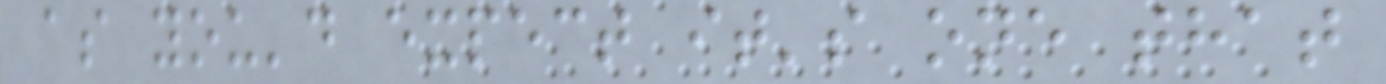as you'd expect it's one that
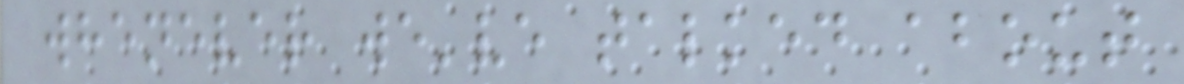whenever we've talked about
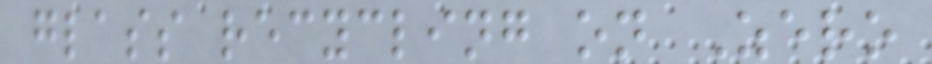glass recycling on Zero
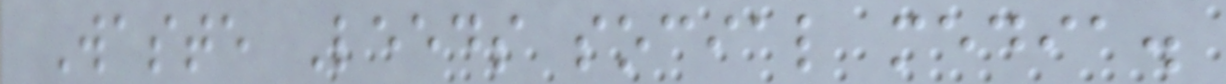Waste Leeds social media.
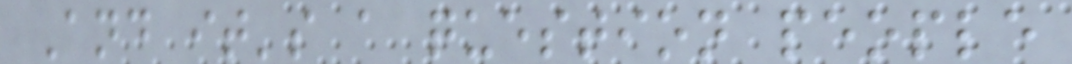And it's a question people
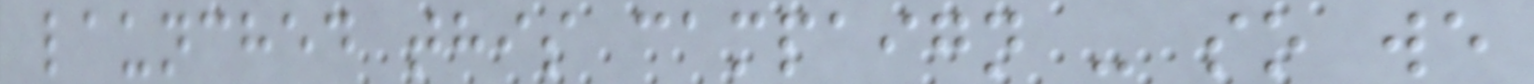launched this campaign - so we
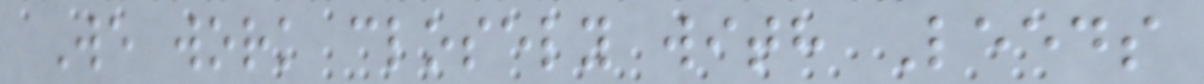We work closely with Leeds
